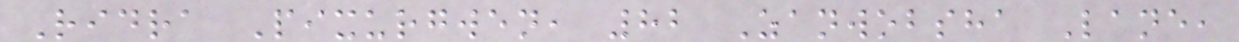Ridra Pixurgwen, 82 Zanwobsha Lane,
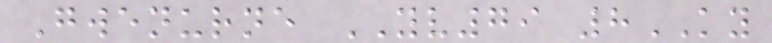Gwenurne YV79 8KY
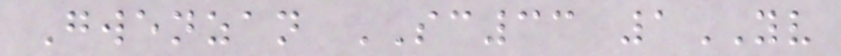Gwenzan SC33 1YV
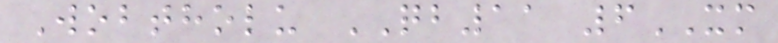Wobtholu QB11 6XM
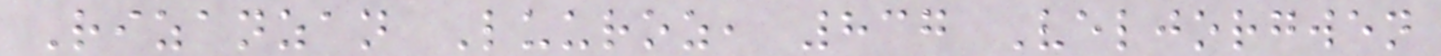Rizanzan Luuroz, 837 Veljorgwen
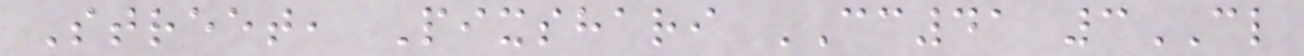Street, Pixshari CC41 3CL
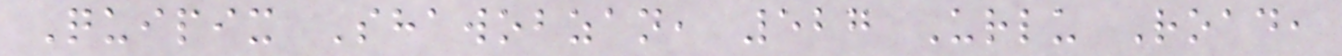Quipix Shawobzan, 527 Urlu Road,
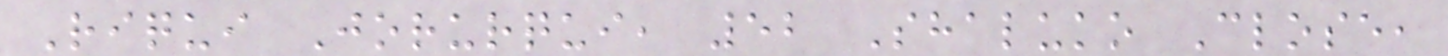Riqui Jorurqui, 52 Shaluko Close,
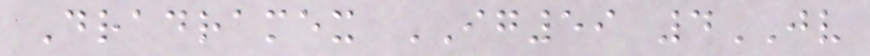Dradramex IG59 4JV
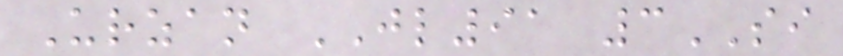Urzan JL91 3SI
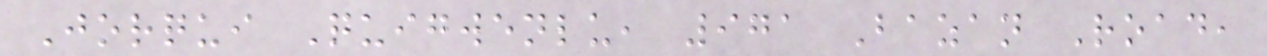Jorqui Quigwenlu, 971 Bazan Road,
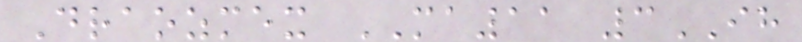Draozmex MA11 3IH
